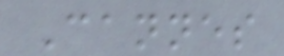Cannes
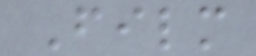Film
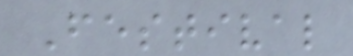Festival
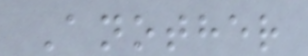Another
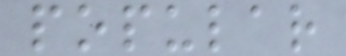popular
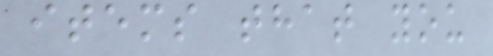items that you
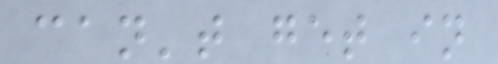can't get in
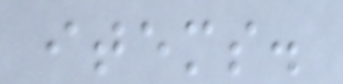items.
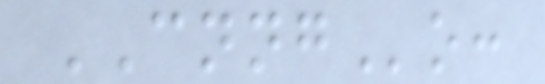CNNGo:
